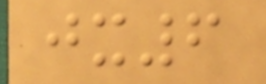jx6
